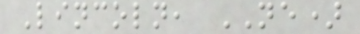Lincoln, NE)
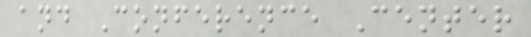and Conference Center
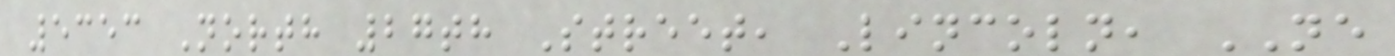5353 North 27th Street, Lincoln, NE
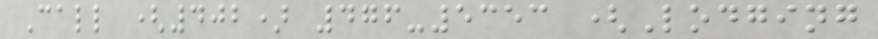Call (402) 476-5353 (Lodging
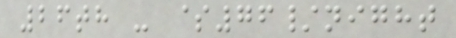26th - $76/night
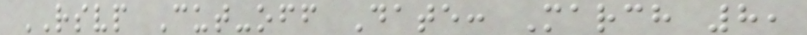RSVP Cut-off Date: March 8,
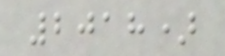2018)
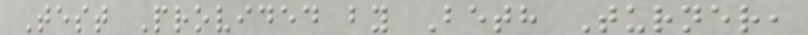Test Provided by Beth Turner,
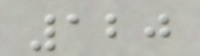120
